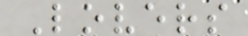Lovers
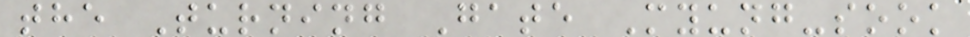the Turning Gate Myung-sook
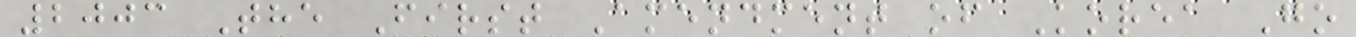2003 The First Amendment of Korea Go
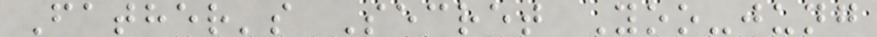Father's Secret Yoo-jung
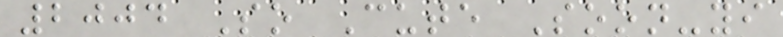2004 So Cute Soon-yi
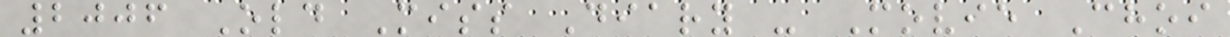2006 Old Miss Diary - Movie Choi
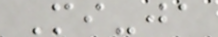Mi-ja
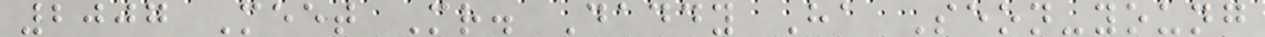2007 Meet Mr. Daddy Ha Seon-young
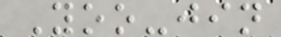Yoo-jin
